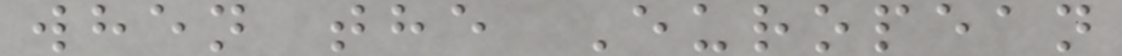when the European
